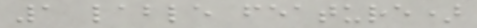1 lable feature)
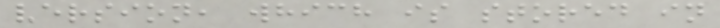version, which is stored in
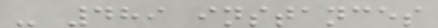- 489 instances
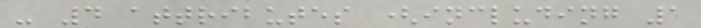- 4 attributes (including 1
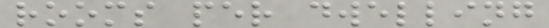rooms per dwelling
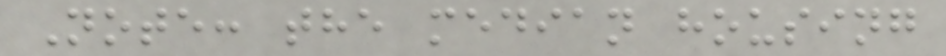Note: the median housing
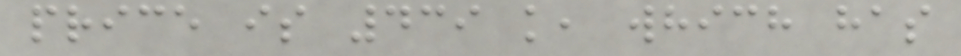price is 439 k, which has
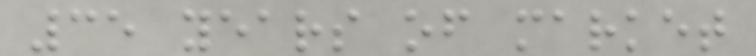35 years of market
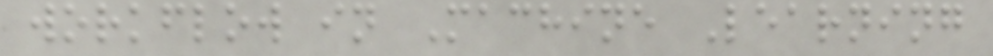workflow in Machine Learning
